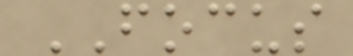FOCUS
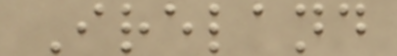Ireland
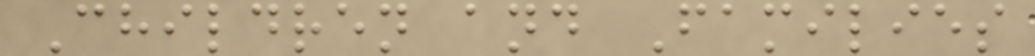Children and Families
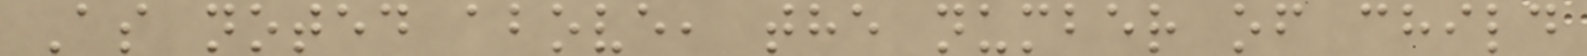As noted above, the number of child
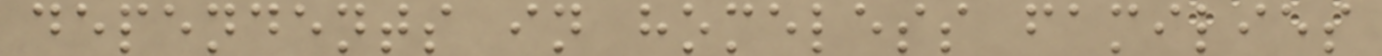dependents in homeless families
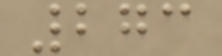273
